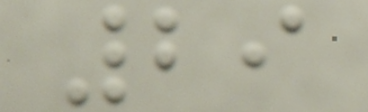29
